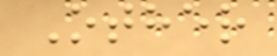Other
